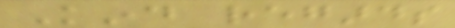Kind regards
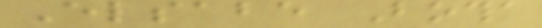Elsabe Botha
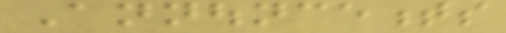Announcements
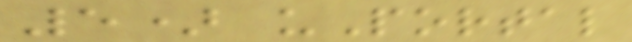5) uPortal
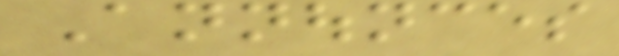Announces
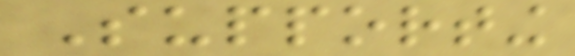Supporting
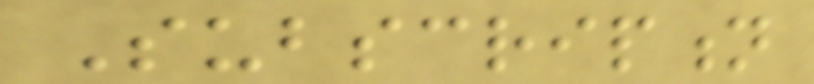Subscription
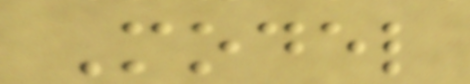Model
